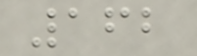162
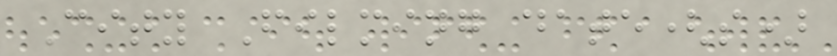City Filming date(s)
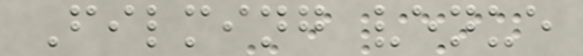Filming venue
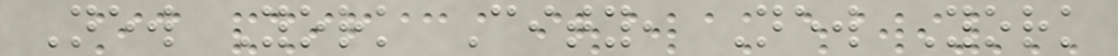New York City, New York
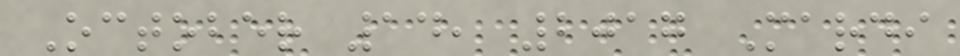October 14, 2017 Mardi
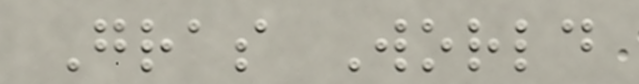Gras World
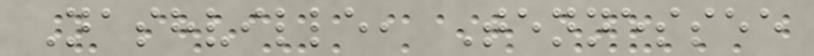Nashville, Tennessee
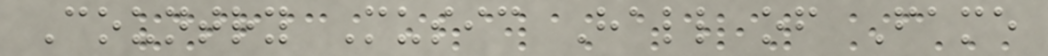Country Music Hall of Fame
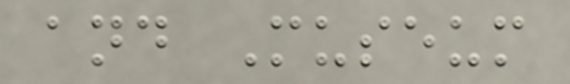and Museum
